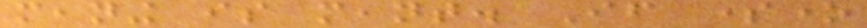meaning is meant. If someone
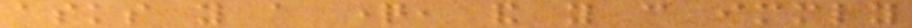asks you a question, and you can immediately
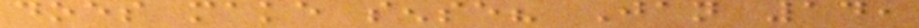does make sense? Jan 14,
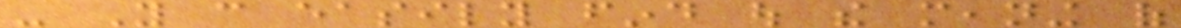- You can easily find out the meaning of
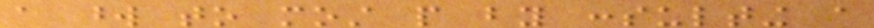a word to most people by consulting a
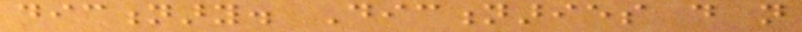dictionary. Dictionaries do not
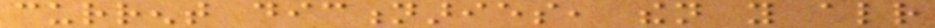current dictionaries, then you already
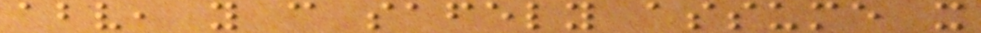above, you can safely assume it
